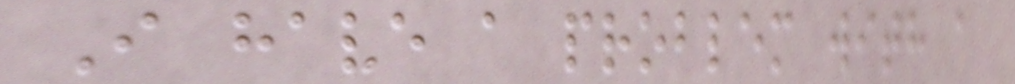I have a problem with a
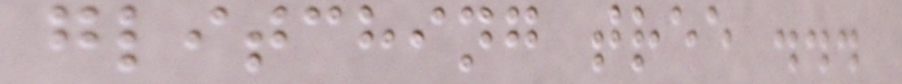glitching tree ...
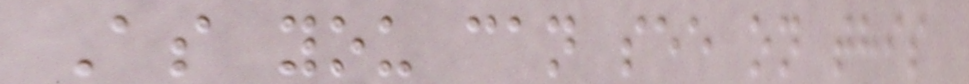As you can see on this
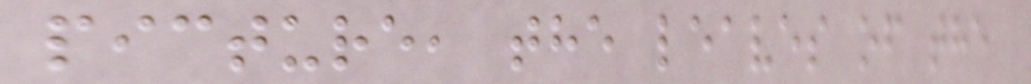picture, the leaves of the
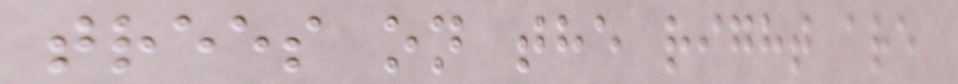trees on the right are
